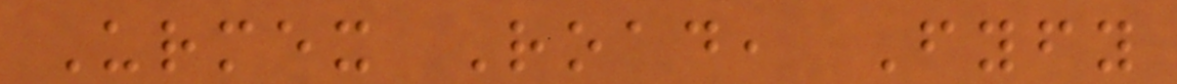Urmex Road, Fyfy
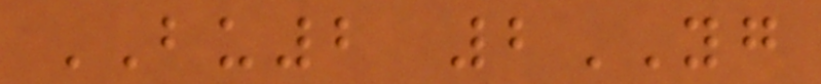BU2 2YG
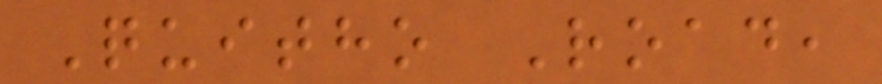Quitho Road,
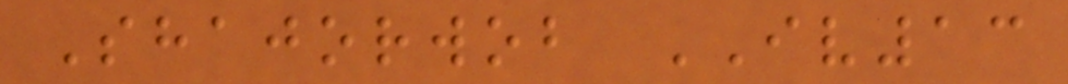Shajorwob IV13
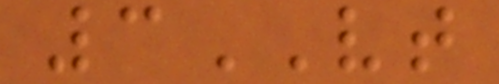3VT
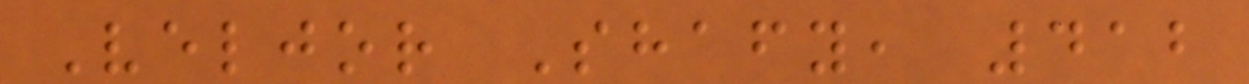Veljor Shafy, 412
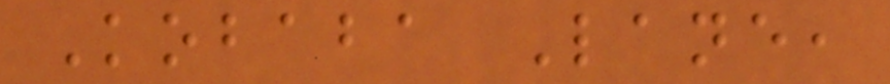Kobaba Lane,
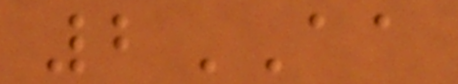2AA
